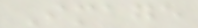Image
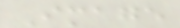Image
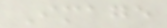Image
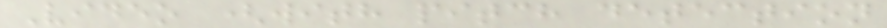Video (with pitch detection
